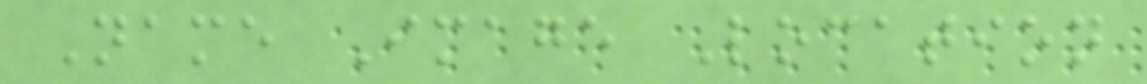Name Image Location
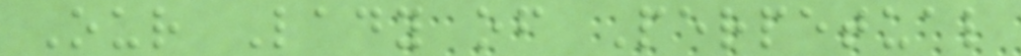Our Lady of Perpetual
